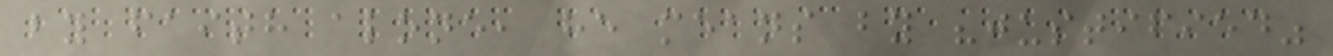by faith alone, he means by "justified"
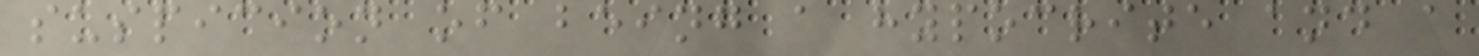suspicion of being a hypocrite and a
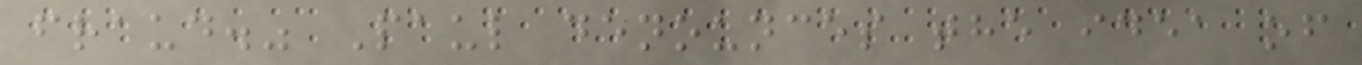fraud." Paul denounces the idea of
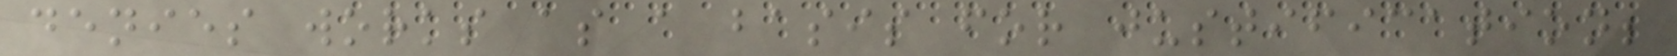denies works as a basis for justification;
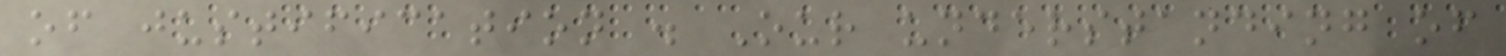of justification . Our understanding of
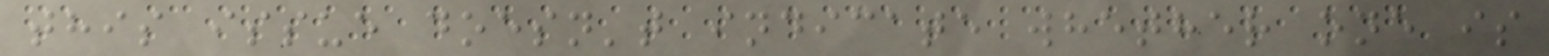this issue doesn't indicate whether one is
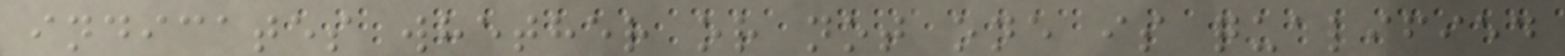indicates whether or not one is qualified
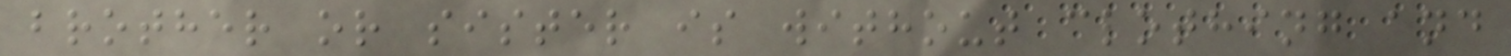brother or sister is without clothing and
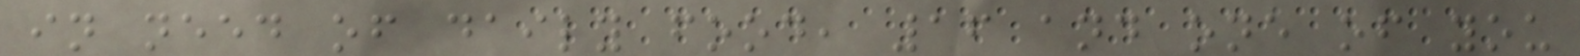in need of daily food, 16 and one of you
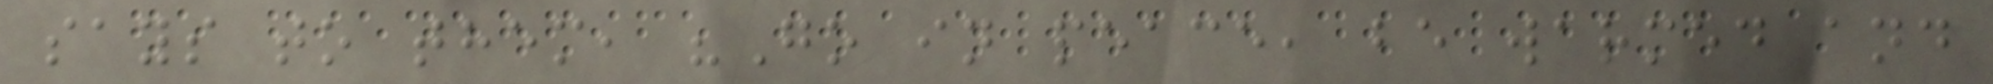says to them, "Go in peace, be warmed and
